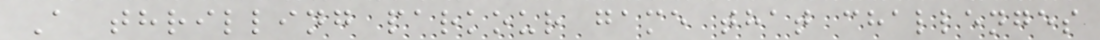A thrilling parkour game that challenges
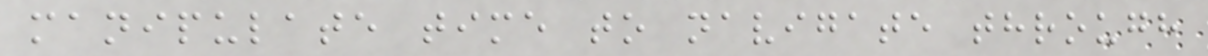manipulate time to navigate through
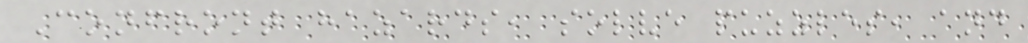Confront hazards, solve puzzles, and
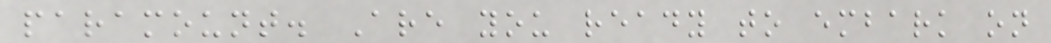paramount. Are you ready to embark on
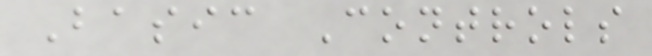Basic Controls
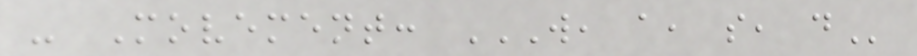- Movement: W, A, S, D
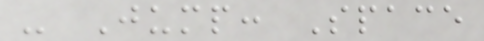- Jump: Space
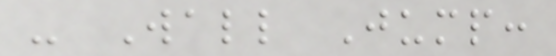- Wall Jump:
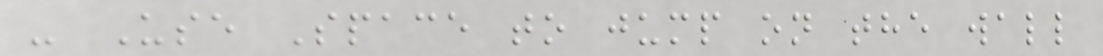- Use Space to jump on the wall
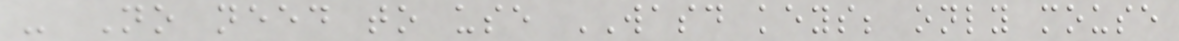- No need to use WASD keys; only mouse
